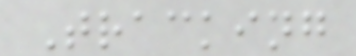Tracking
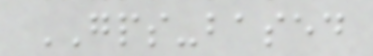GPS-based
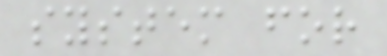system for
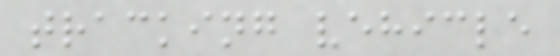tracking vehicle
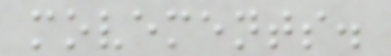movements.
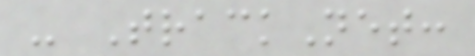- TrackNet:
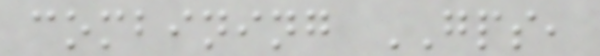combining GPS,
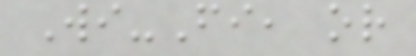Wi-Fi, or
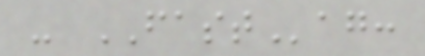- FASTag:
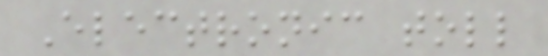Electronic toll
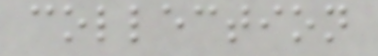collection
